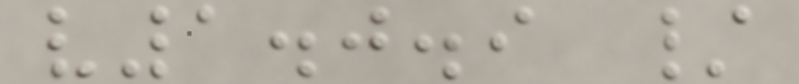v1.0.9 /
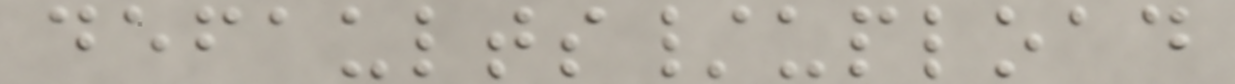defaults/upload
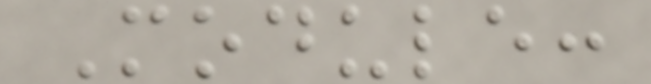Module:
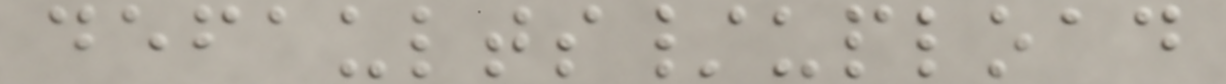defaults/upload
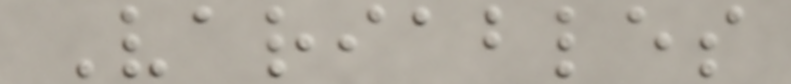Variables
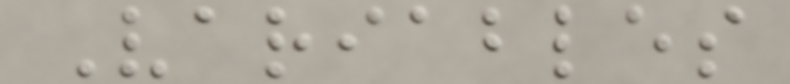Variables
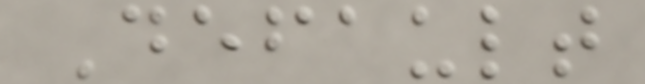Default
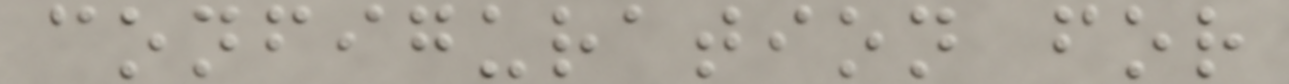configuration for
